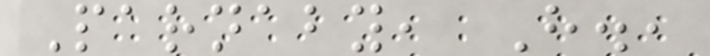Parnaby, H.,
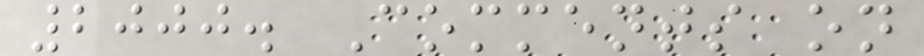2000. Comments on
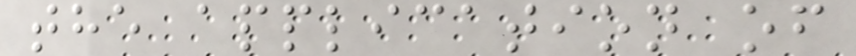the application of
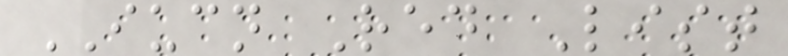IUCN Red List
